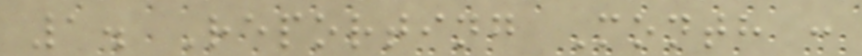1. Reporting Month :
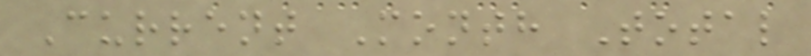Current Month Total
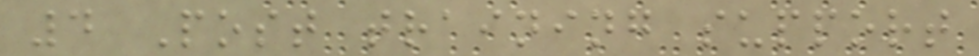4 Post training support
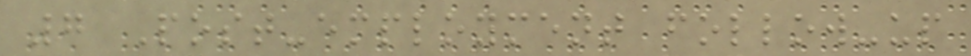7 Post-employment follow-up
